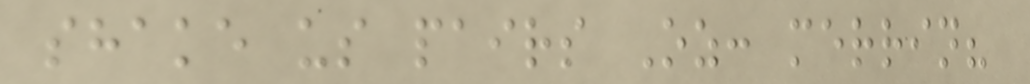shake us pairs Oz: merrin?
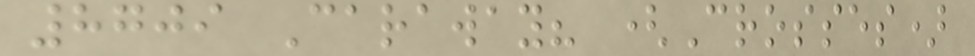8709 Caraway? (Crosses)
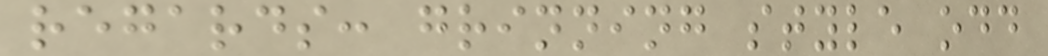regards: grinning style odd
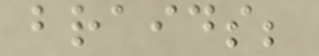braids;
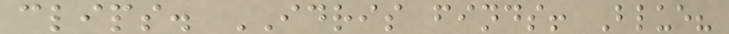clips. IDRIS finds! Blue?
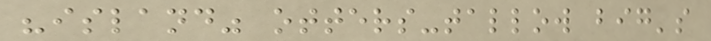"island" otters-tallow big's
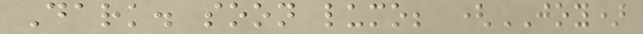Dark. soon lumo; (JOY)
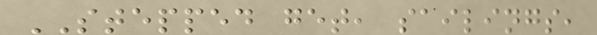STEPPED get, sailings,
